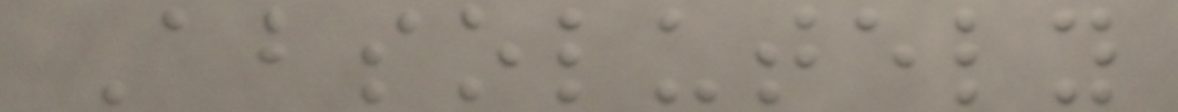Absolutely
